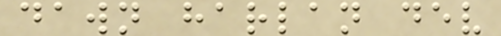dawn harlan dev
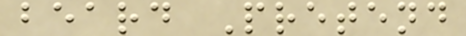beard Pretend
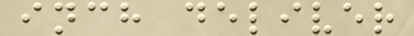inch deliver
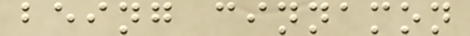being cinnamon
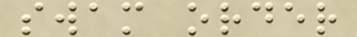swam order
